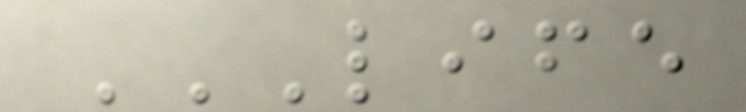LIFE
